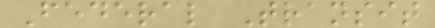Federal Transit
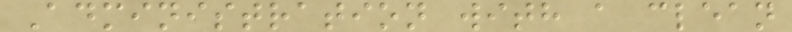Administration with a clean
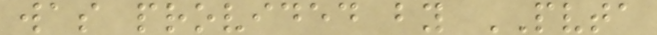was provided by PVTA
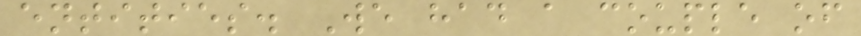entities. We had a couple of
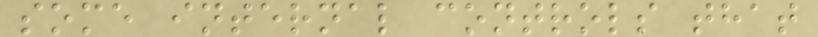some internal controls that
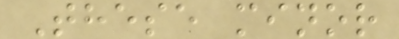These minor
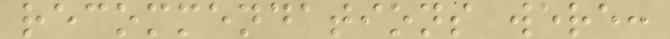recommendations were:
